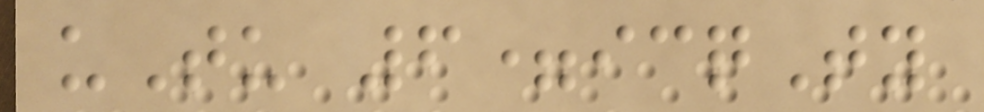uTu 6=icqTy
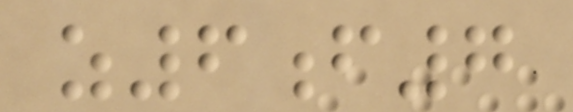z6f7
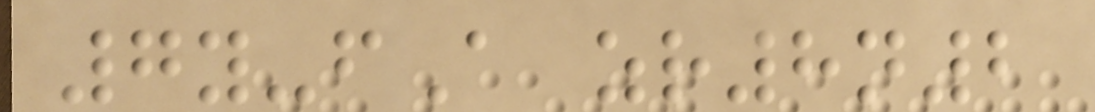7y-fA zr8n2
